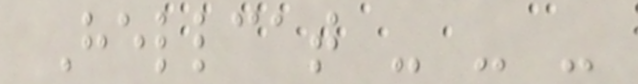Hellcat - - -
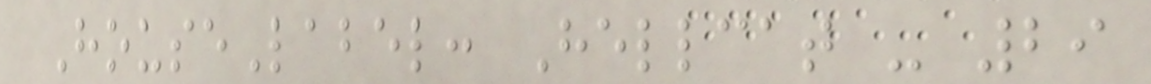HouseLabel: Hellcat - 29
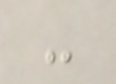-
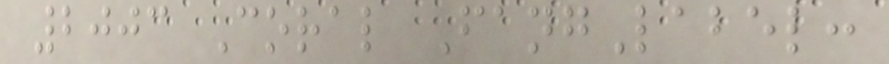2003 Coral FangLabel:
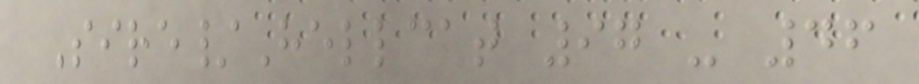Sire/Hellcat 97 - 46
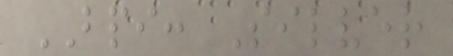BPI: Silver
